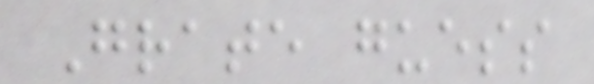Grate guess
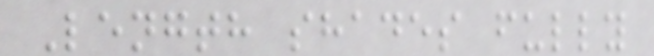Length shades fully
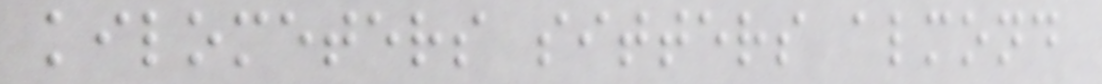kilometers sitters almond
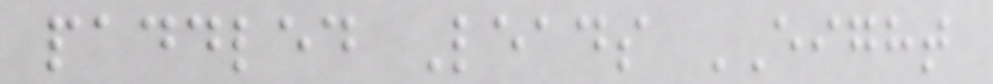paddled Leads EIGHT
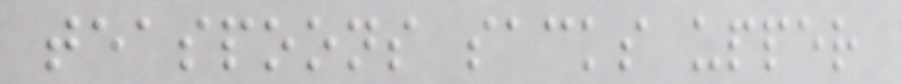teaspoons sacks upper
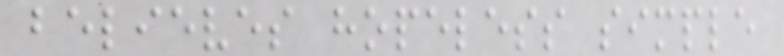believes hopeless simple
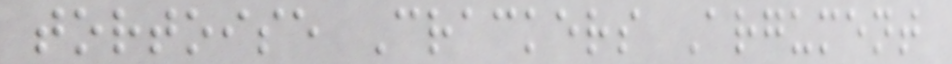tortoise Crackers Argument
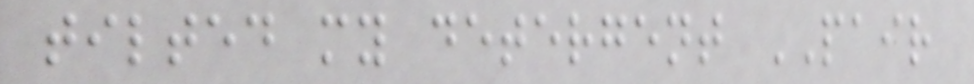tilted my detergent PAIR
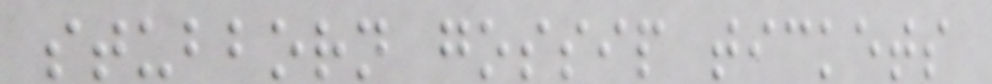stubborn gossip tickets
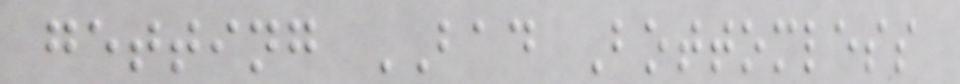getting BAD Bottomless
